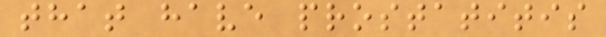that have prostatitis
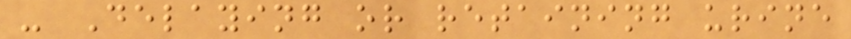- Delaying or retaining urine
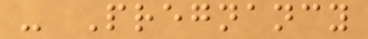- Pregnancy
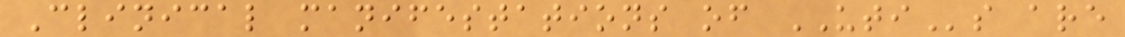Clinical manifestations of UTIs are
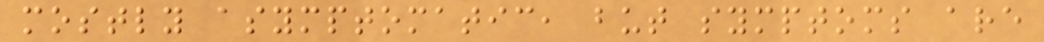mostly asymptomatic, but symptoms are
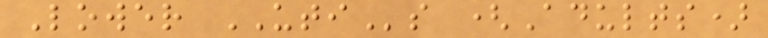Lower UTIs (Adults)
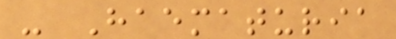- Haematuria
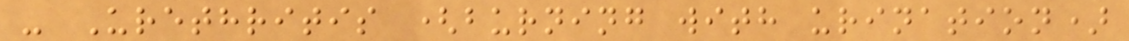- Urethritis (burning with urination)
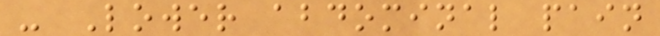- Lower abdominal pain
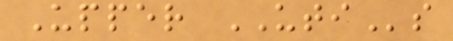Upper UTIs
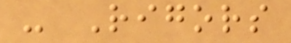- Rigors
